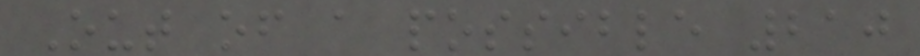Out of a possible 210
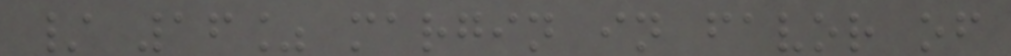/ 16% margin in favor of
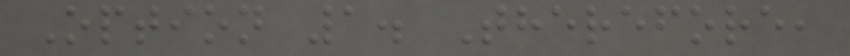Option 1. Therefore,
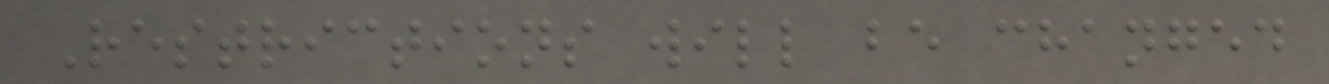Restrictions will be changed
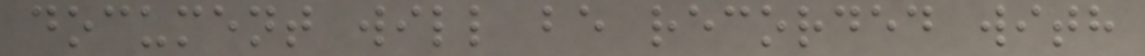document will be recorded with
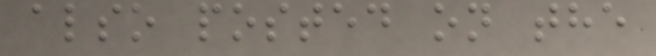also posted on the
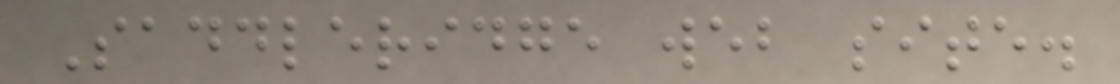Saddleridge web site.
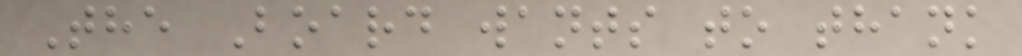The Board wants to thank
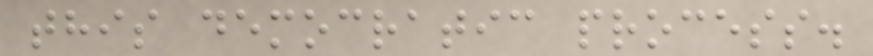this democratic process.
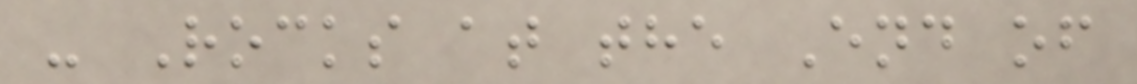- Rocks at the End of
